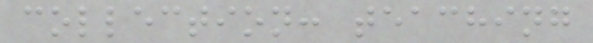collection: teaching
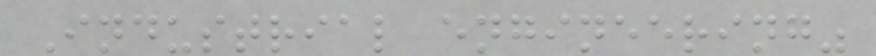Industrial engineering"
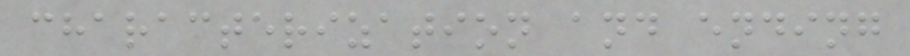characterization and ending
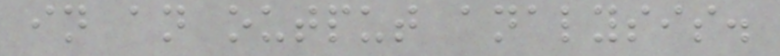in an output analysis.
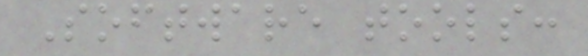Software tools:
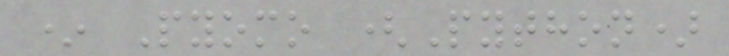* Pyomo (Python)
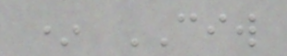* CIW
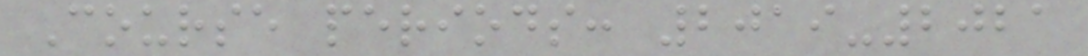Course periods: 2019-2021
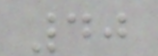40
